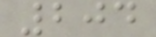204
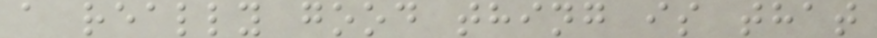a really good thing is that
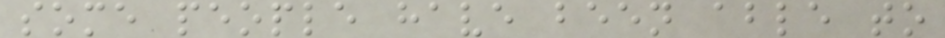some people have been able to
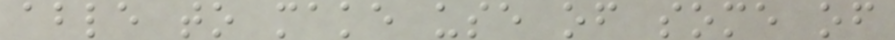able to make use of some of
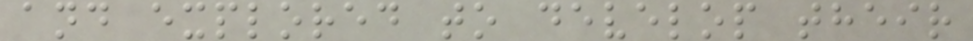and explored to develop their
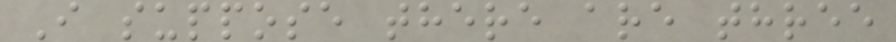I suppose there are three
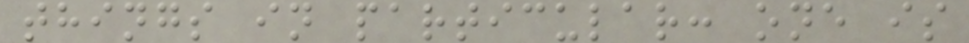things in particular: one is
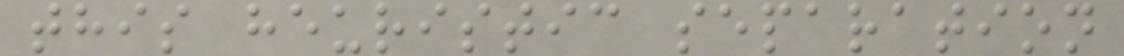this heuristic separation
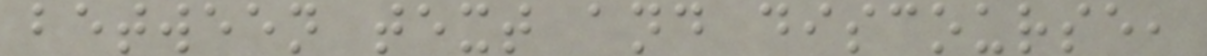between text and discourse,
